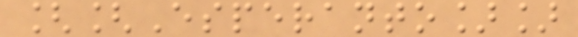[[Esperanto]]
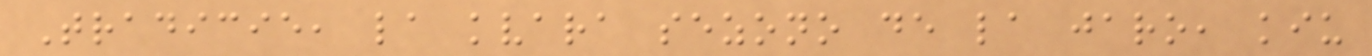Tradicie, la kvara sezono de la jaro, kiu
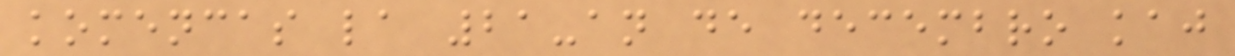komencas la 21-an de decembro kaj
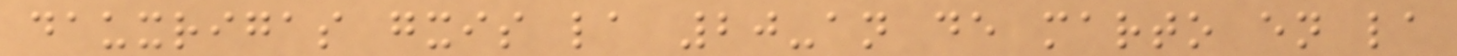dauxrigas gxis la 20-an de marto en la
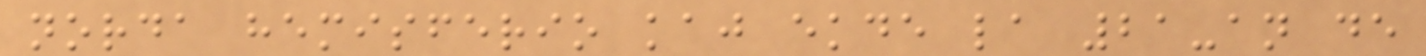norda hemisferio kaj ekde la 21-an de
